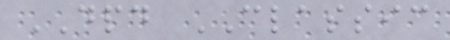DPD CLASSIC
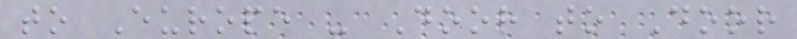to Europe - Door to Door
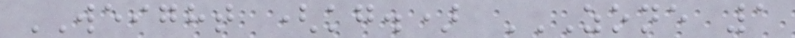WEIGHT (kg.) ZONE 1
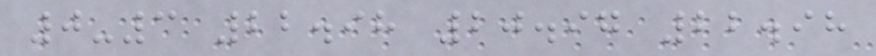0-3 22.98 20.97 22.98
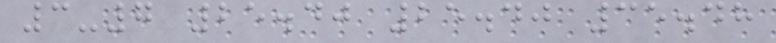3-7 25.40 25.40 35.48
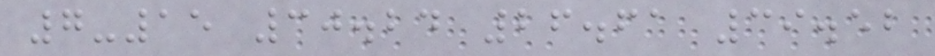7-15 30.24 26.61 39.52
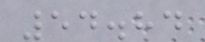54.84
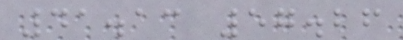41.13 57.26
